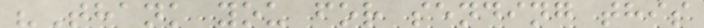"Thank you for sending this
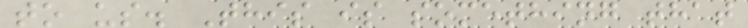to us. This is something that
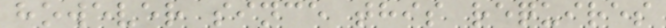however since this requires
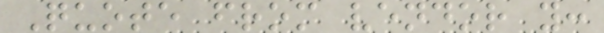Quote from vendor y:
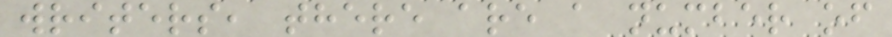writers, there are a number of
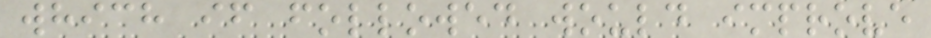which if followed would improve
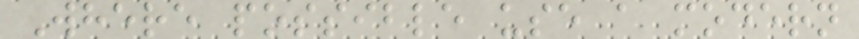Where possible use a modern
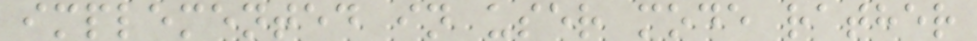implemented in user mode rather
